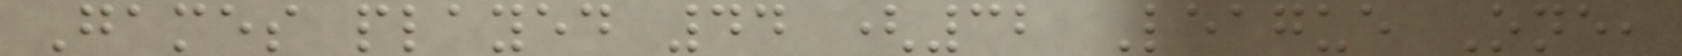Games played 44 (32 League One,
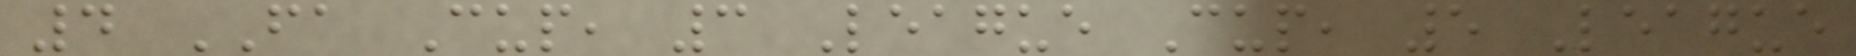4 FA Cup, 3 League Cup, 5 League
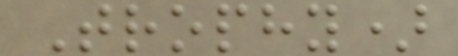Trophy)
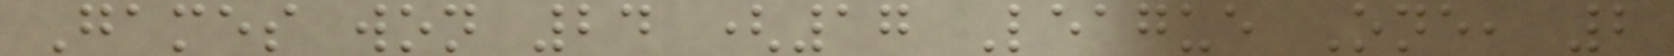Games won 24 (17 League One, 2
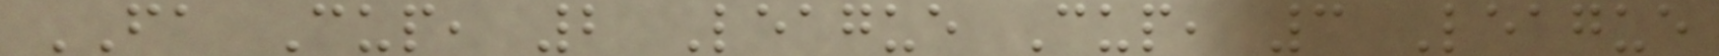FA Cup, 2 League Cup, 3 League
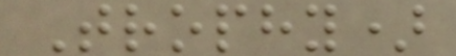Trophy)
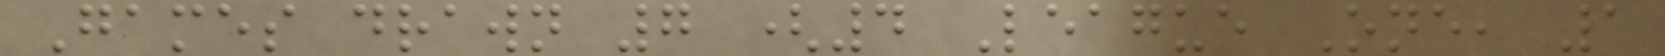Games drawn 7 (4 League One, 1
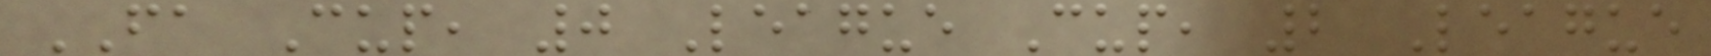FA Cup, 0 League Cup, 2 League
